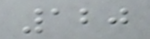120
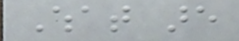What are
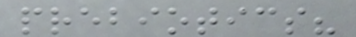prebiotics?
